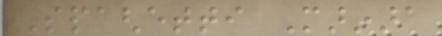Spaghetti Marinara
